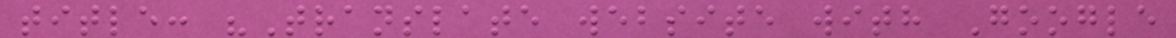title: "Translate website with Google
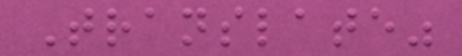Translate"
